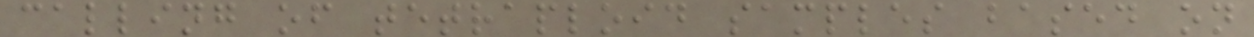calling of tetraploid samples based on
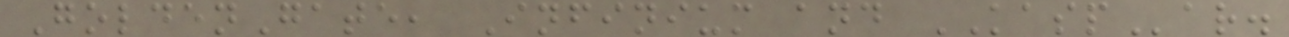GoldenGate, Infinium and KASPar.
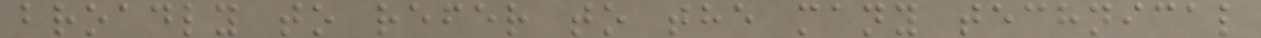broadly to refer to the many technical
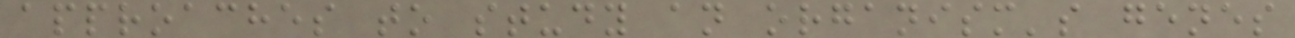approaches to study an organism's genes
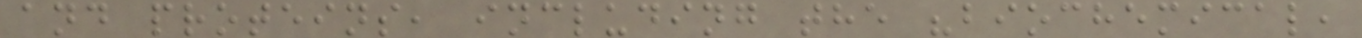and proteins, including the "biochemical,
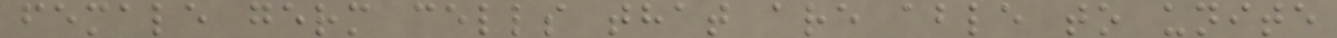female germ cells that are able to unite
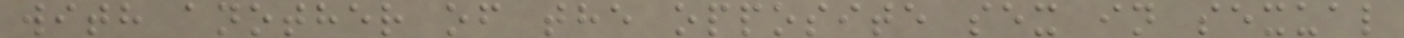with another of the opposite sex in sexual
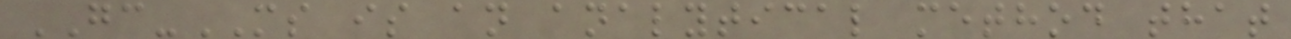GC-MS is an analytical method that
